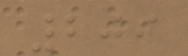209
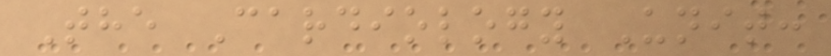The Cardiology Unit:
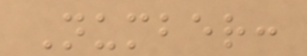Number:
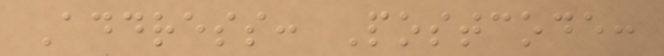Address: Postcode:
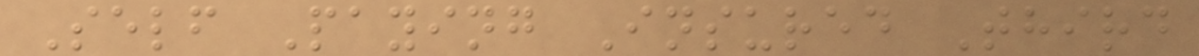Self Paying Insured Third
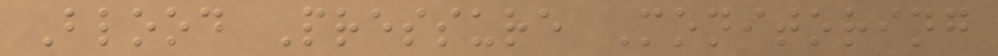Blood Pressure Monitoring
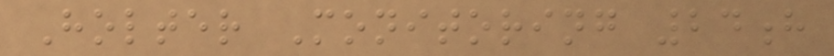Holter Monitoring 24h
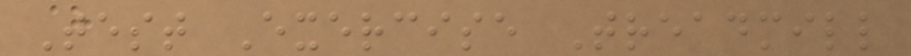Test Exercise Treadmill
